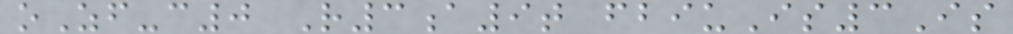oZf-c0 R3a9t fbiuIs3Is
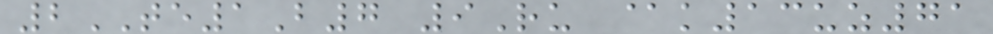2TE1B7 9Ru @k13uz71
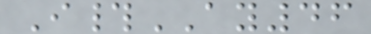I#AY46
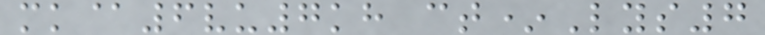mk@6vu7kh ct*Lys7
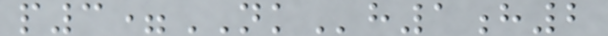p3=NKh1h2
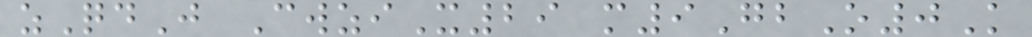zQdJ CwziX29 m9GbO0K
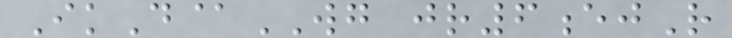IkD@WG jr6ejR
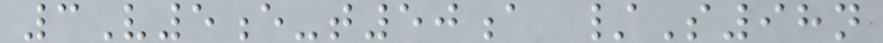3V5e-t50a /S98n
